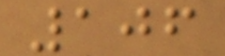106
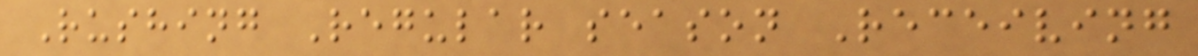Rushing Regular season Receiving
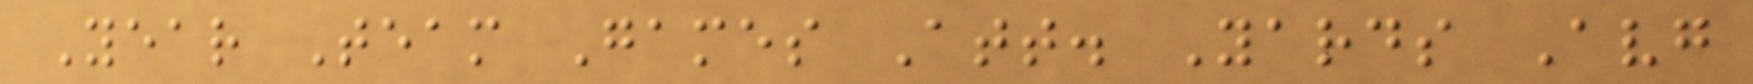Year Team Games Att. Yards Avg
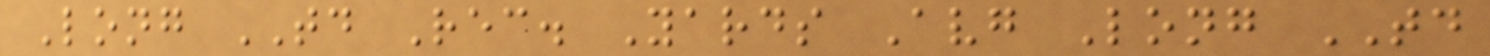Long TD Rec. Yards Avg Long TD
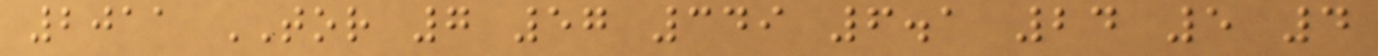2011 TOR 7 57 349 6.1 24 5 4
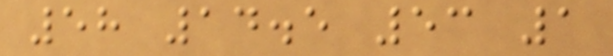58 14.5 53 1
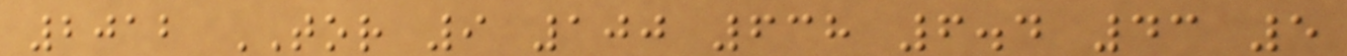2012 TOR 9 100 638 6.4 43 5
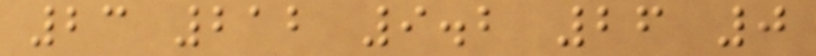23 212 9.2 26 0
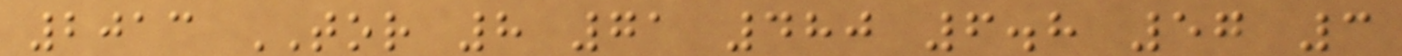2013 TOR 8 71 480 6.8 57 3
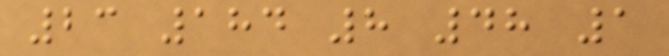23 184 8 48 1
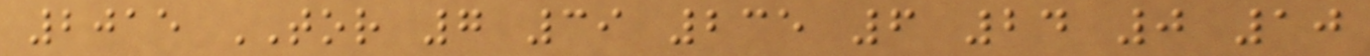2015 TOR 7 39 235 6 24 0 10
